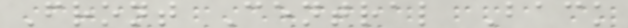Front Central Back
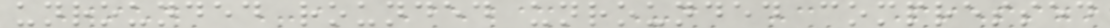unrounded rounded unrounded compressed
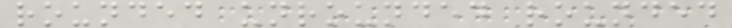rounded unrounded rounded
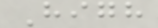High
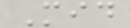Mid
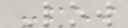Low
